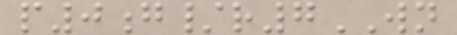p0g/r7WN
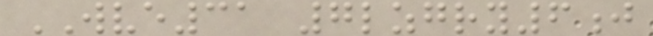WVE31 7lzgry6j
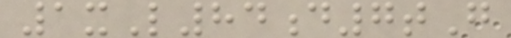1xL84d7tG
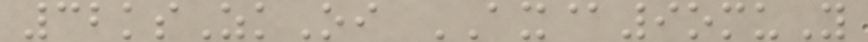32ksZkOi AX@9omuY
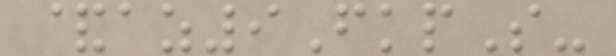&az9FkpS-
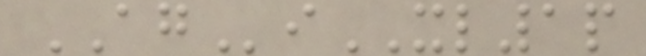AGiXL1p
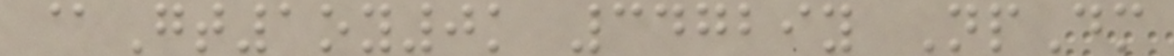@Gt1oy0k 34729y NpDm
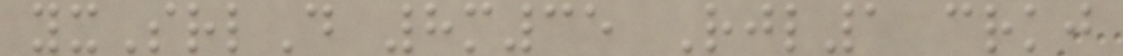yxSrlD 8m35 Rjl1 crkj
